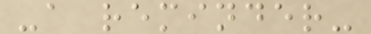-a reminder-
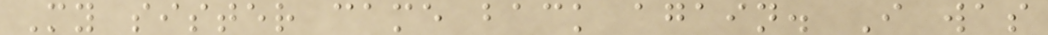My sister came back again. I was
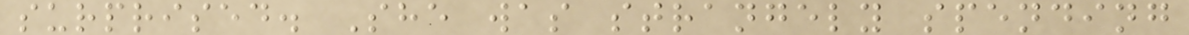surprised. She was strangely spending
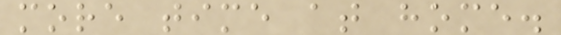more time at home.
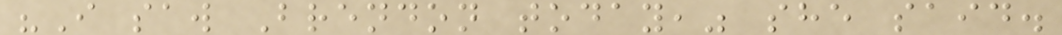"I saw Brendon today," she said.
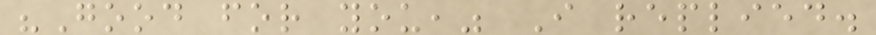"Good for you," I replied.
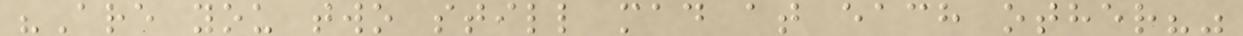"Are you two still mad at each other?"
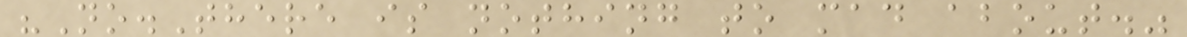"No.There is nothing to mad about."
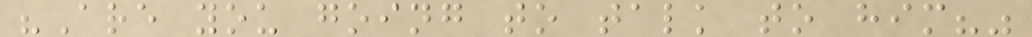"Are you going to talk to him?"
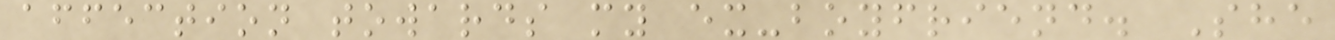affection towards my ex-boyfriend. She
